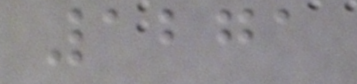1271
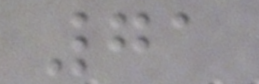71
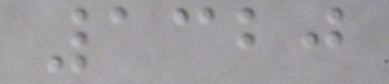1320
